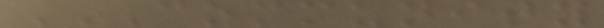COMMUNITY
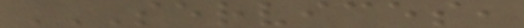SERVICES,
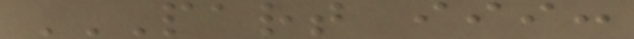PART III:
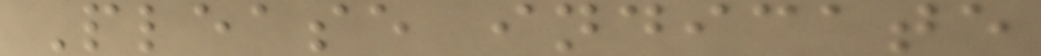Please indicate
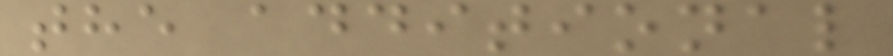the additional
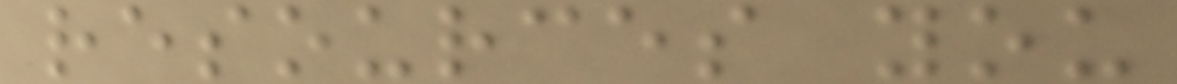resources you
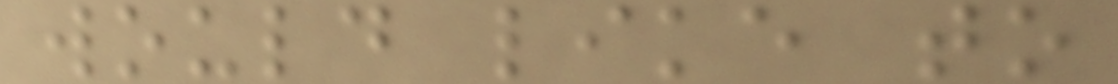would like to
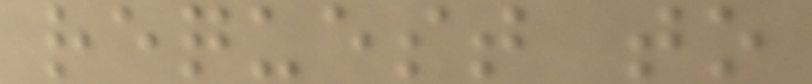request to
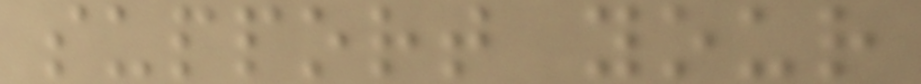support your
